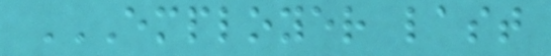EMPLOYER LAST
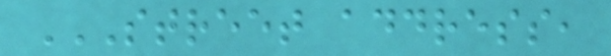STREET ADDRESS,
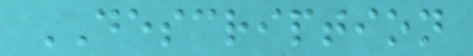DESCRIPTION
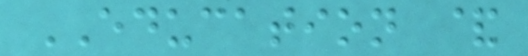EDUCATION &
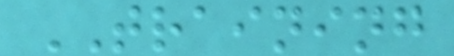TRAINING
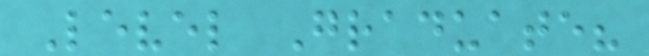Level Graduate?
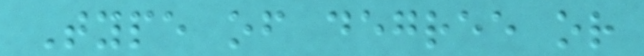Type of degree or
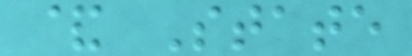& State
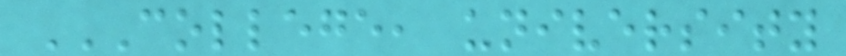COLLEGE, UNIVERSITY
